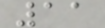11
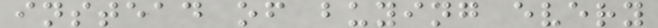instead of buying every
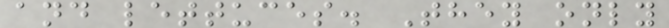and lettuces. They only
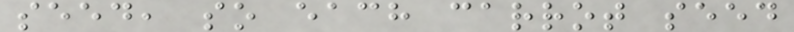seed, so each carrot seed
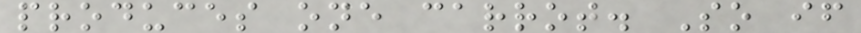produces one carrot. So if
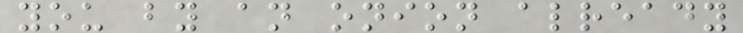you by an onion already
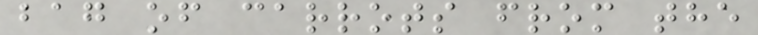bag of carrots from the
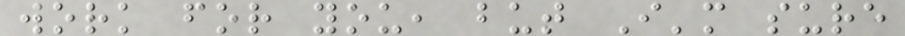work for you, but I'm sure
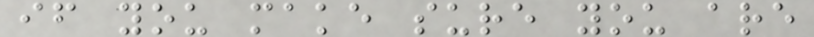if you make sure you are
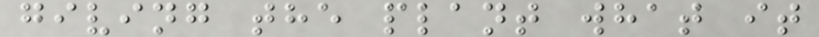giving the plant what it
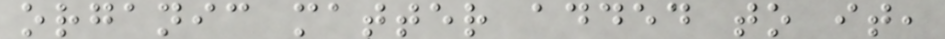organic matter added to it,
